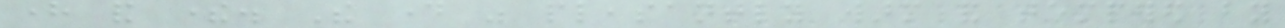here and there. The day was pleasantly warm and tempered by
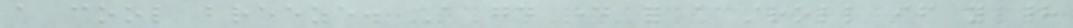a cool breeze. A good day for a stroll if you had
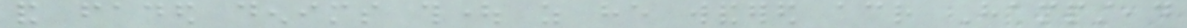and faded denims thought as he wandered across Hampstead
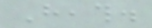Heath.
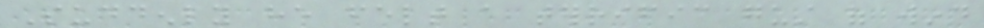Suddenly he felt a terrific gust of wind
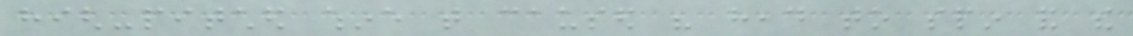high-pitched whine that caused his head to spin and the
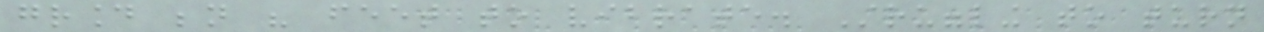ground beneath his feet to vibrate. Struggling to turn
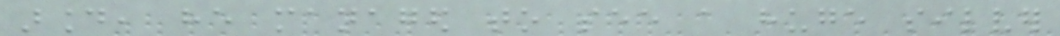around, he managed to see a huge silver
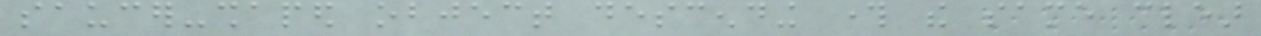saucer-shaped object descending through the same clear
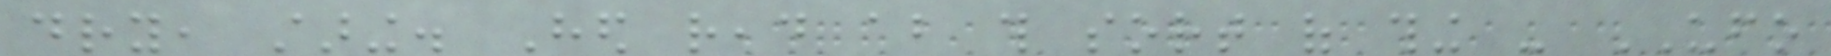dry, staring. Hed read about this sort of thing - UFO
